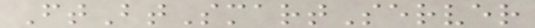FtBtSmartServer
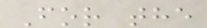For the
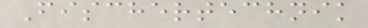Fischertechnik
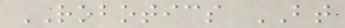ROBOTICS BT
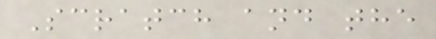Scratch and the
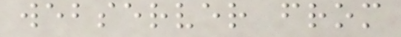webserver from
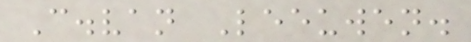C.van Leeuwen.
